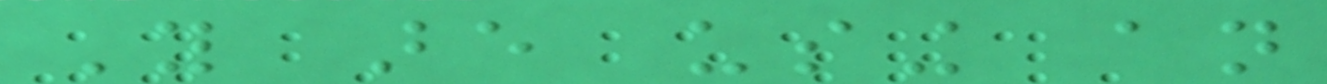You are using an
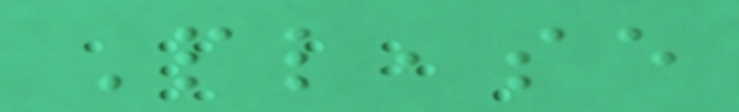Please
